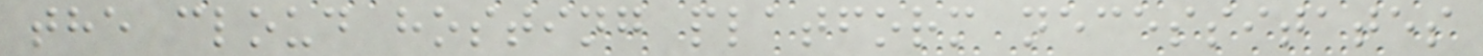the cloud hosting platform necessitates
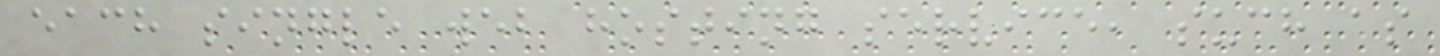each single web hosting service, such as
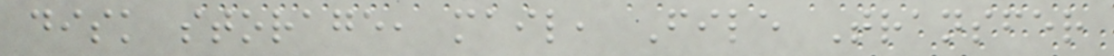disk storage, mail, File Transfer
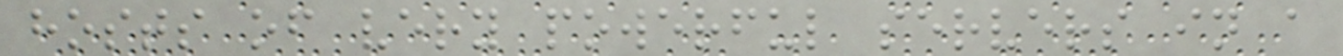hosts of very powerful servers in a
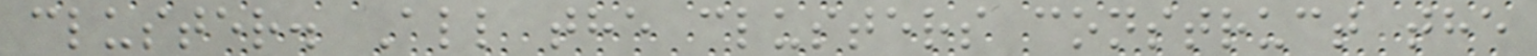cluster. All the clusters construct the
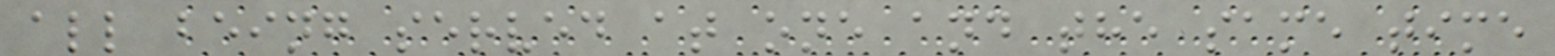all being served at one and the same time
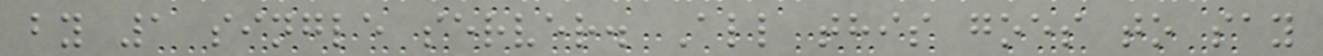by 1 single server. All this goes to say
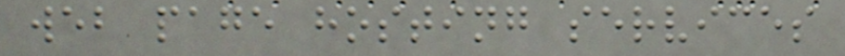web page hosting services
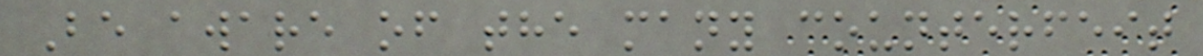Be aware of the many counterfeit
